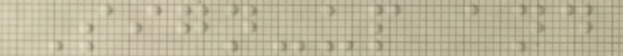Sign-up and
